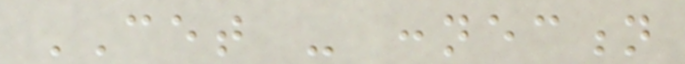CET - connection
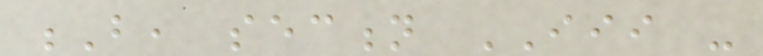B, section III -
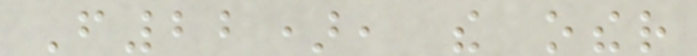F22), the other
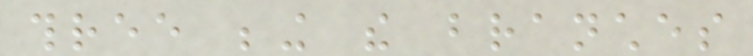three being the branches
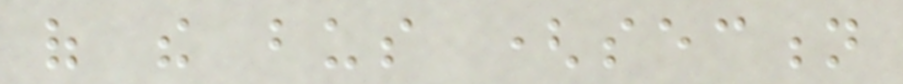of the bus (section
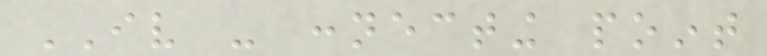IV - connecting point
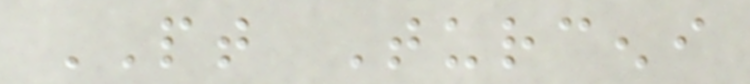PT Turceni
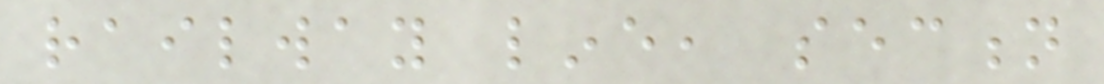railway line, section
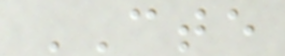CTE
